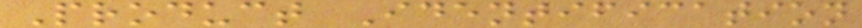Product Identification
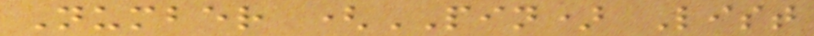Number (PIN) List
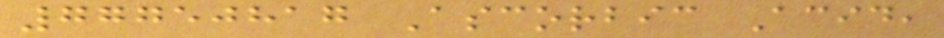77750817 Ascorbic Acid,
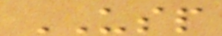USP
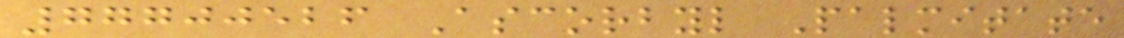77700526 Ascorbyl Palmitate
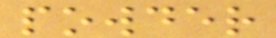powder
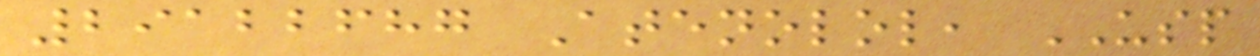29122687 Atenolol, USP
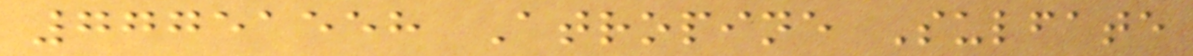77751558 Atropine Sulfate
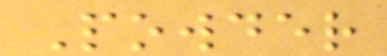Powder
